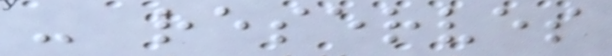- reserves
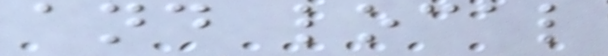and local
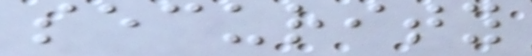security
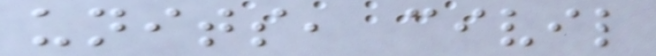units, civil
